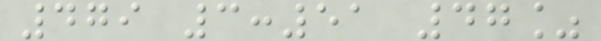479 3:51 47%
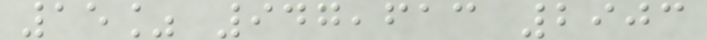15% 947,613 2903
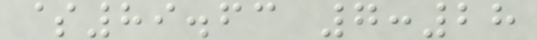$89.63 7:28
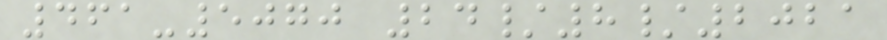461-5070 24/8/2021
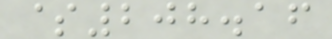$208.16
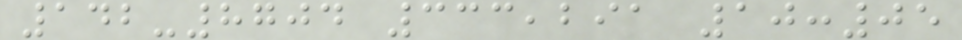142-8704 333,291 10:05
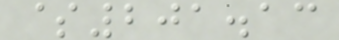$201.13
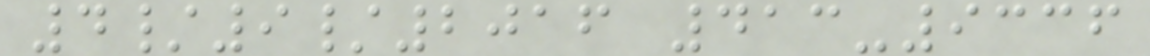4/9/2016 413-9336
